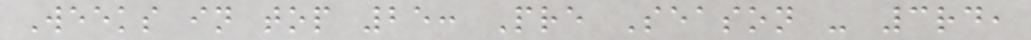Weeks in top 25: Pre Season - 3rd,
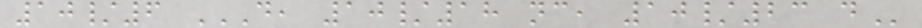10/6 D, 10/18 NC, 10/23 D
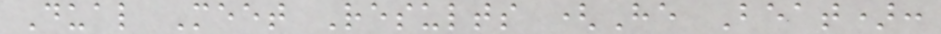Dual Meet Results (He Beat):
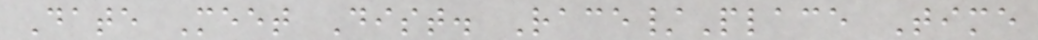Date Meet Dist. Race/Place Time
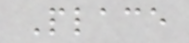Place
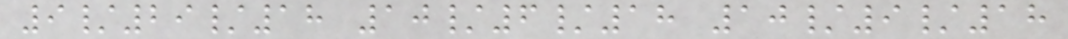9/29/18 10/6/18 10/9/18
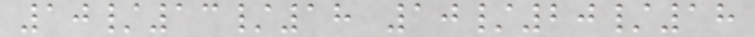10/13/18 10/20/18
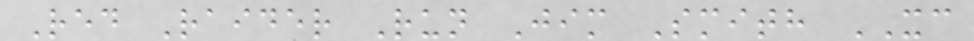Red Raider Run Jim Smith XC
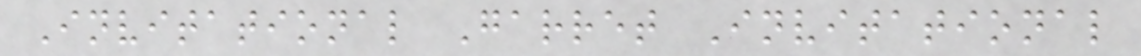Invitational Garret Invitational
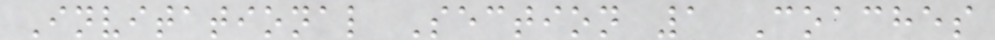Invitational Section 1 Coaches
